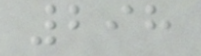298
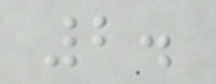2.
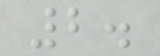2.
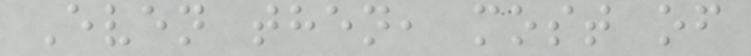Even then, most of
